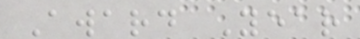Award Year
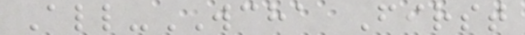All-WCHA First
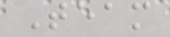Team
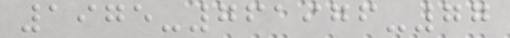1975-761976-77
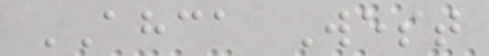AHCA West
